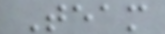Team
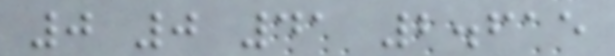0 0 41 2.615
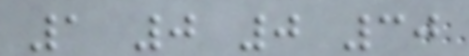1 0 0 30
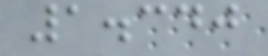1.340
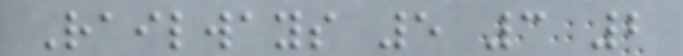Railways 5 3 2
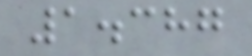1.387
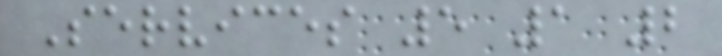Services 5 1 2
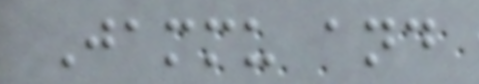Jammu and
